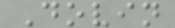Dovin
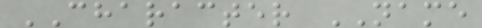CHARACTER NAME
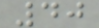40
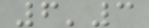6'3
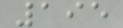195
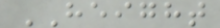HEIGHT
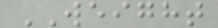WEIGHT
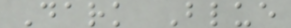Dark Blue
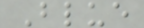Blue
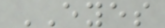EYES
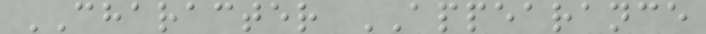CHARACTER APPEARANCE
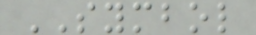SYMBOL
